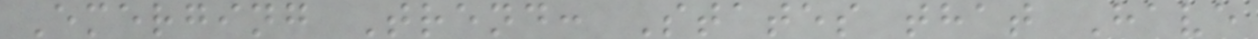Emerging Trend: States that Have
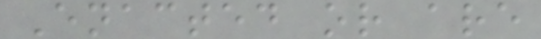Enacted or are
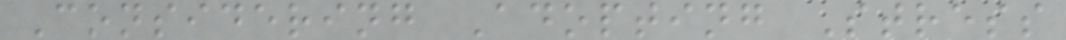Considering Adopting Stress
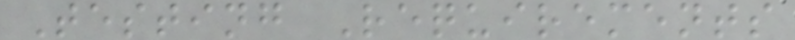Testing Requirements
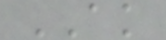AK
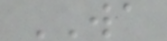WA
